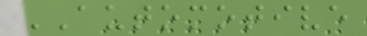AUTOMOTIVE
